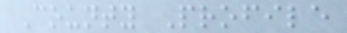County Profile
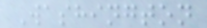Washington
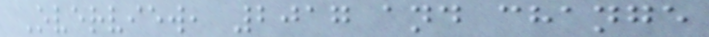Overview, 2017 and change
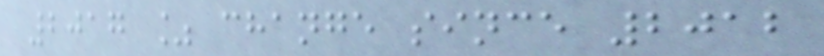2017 % change since 2012
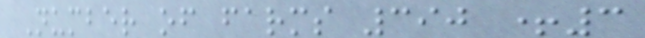Number of farms 390 +3
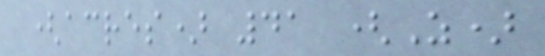(acres) 41 (Z)
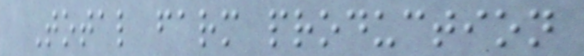Total farm production
